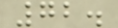72.
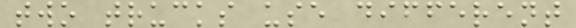two trucks use different
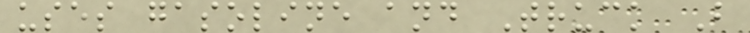uses gasoline and Truck B
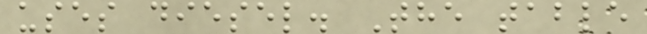uses diesel. The table
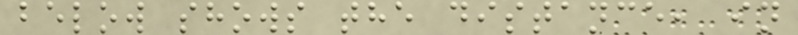below shows the distance, in
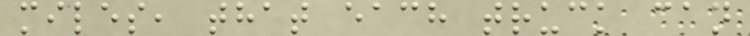miles, that each truck can
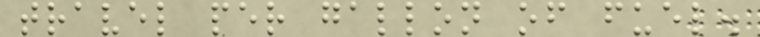travel per gallon of fuel.
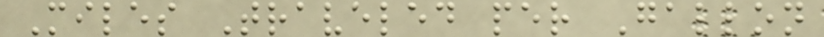Miles Traveled per Gallon
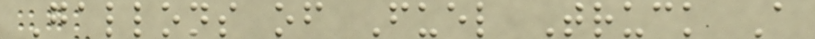Gallons of Fuel Truck A
